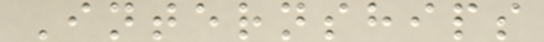Internships
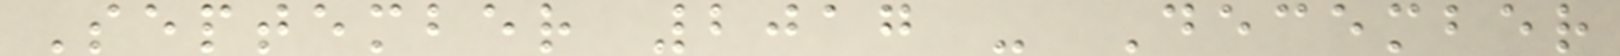September 2017 - December
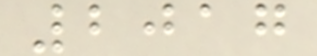2017
